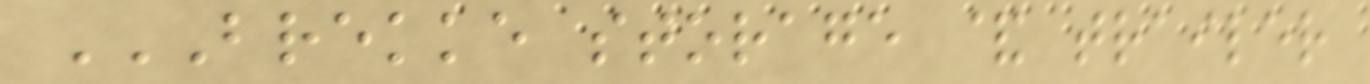BREKKE STORAGE & TRAILER
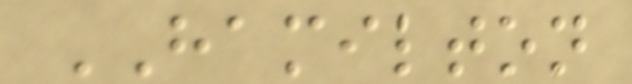HAMILTON
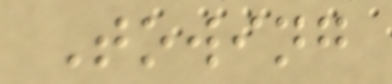Towing
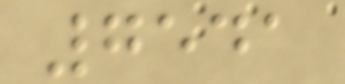7541
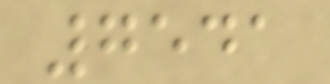7541
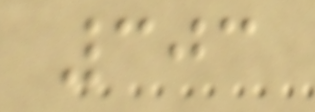303
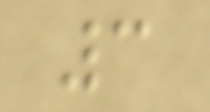3
